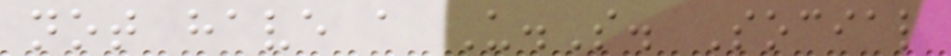not have a U.S. Social
